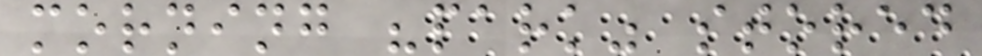morning "park" stored
